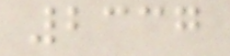2337
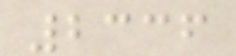2336
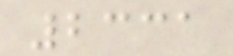2331
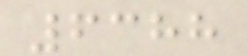6388
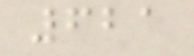621
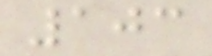103
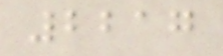2217
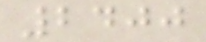2400
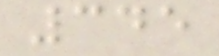345
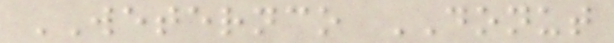WETERNCO DONUT
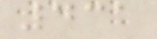431
